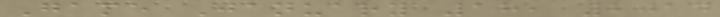Game January 18, 2014
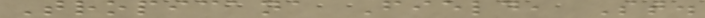Tropicana Field, St.
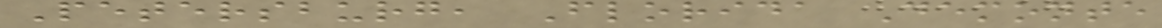Petersburg, Florida Demonte
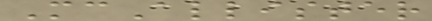McAllister
